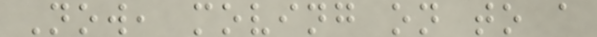Now, moving on to a
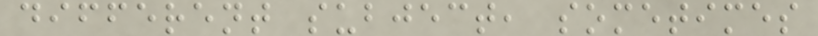different subject, sometimes
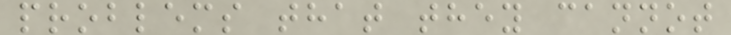problems that they cannot
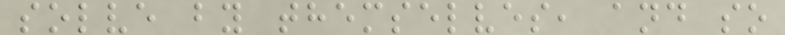solve by themselves, and so
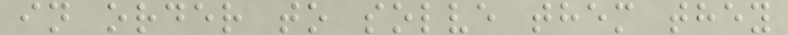in order to solve them they
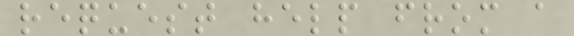request help from a
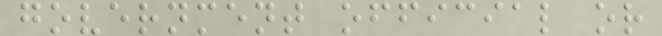government official or
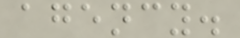agency.
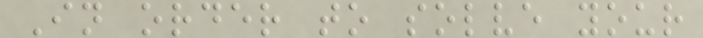In order to solve your
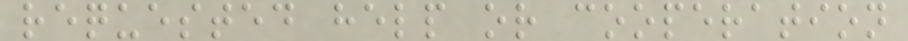requested help or cooperation
